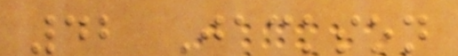42 Jackson
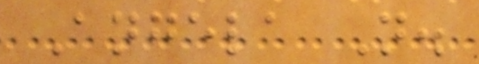Angela N.
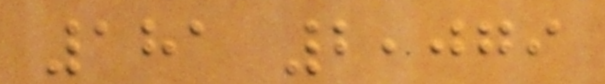181 2,079
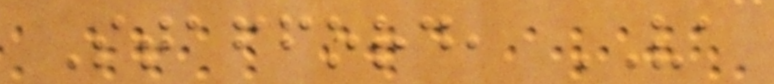Stafford, VA
